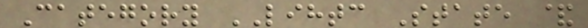Category LIHTC State &
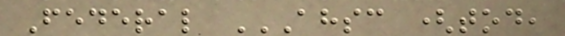Federal AHSC (TOD,
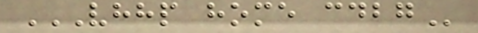VHHP HOME CDBG
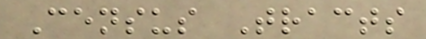Census Tracts
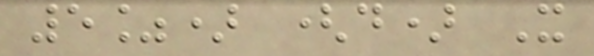5%) (d) X
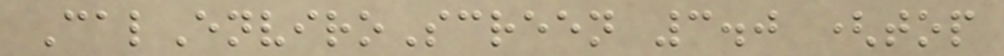CalEnviroScreen 3.0 (top
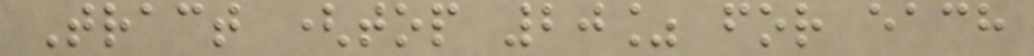Tract (top 20% for each
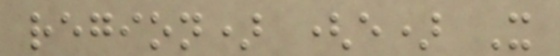region) (e) X
